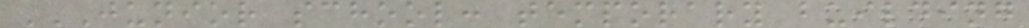JUNIOR SCHOOL: TEMPORARY BUILDING
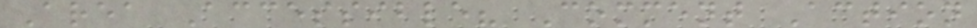Area Accessible? Comment Action
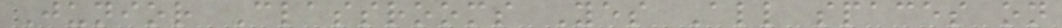Junior Classrooms Yes All spaces on
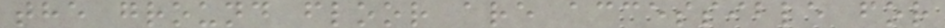the ground floor are accessible for
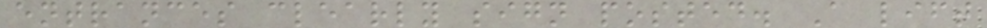entrances clearly sign posted. A lift
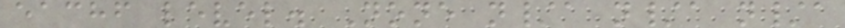eachf level. None n/a n/a n/a
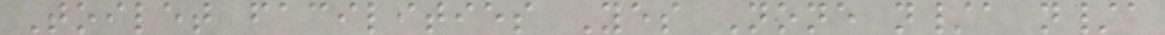Toilet facilities Yes None n/a n/a
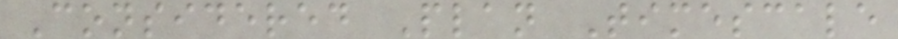Considered Plan Timescale
